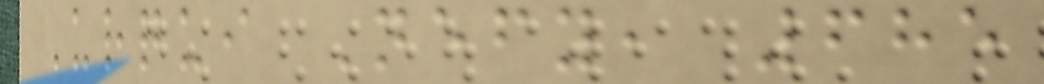Urqui Nefy, 685
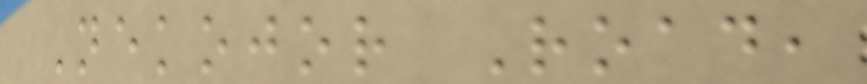Nekojor Road,
